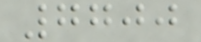7700
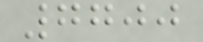7700
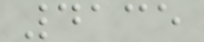4135
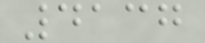4137
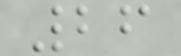26
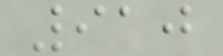910
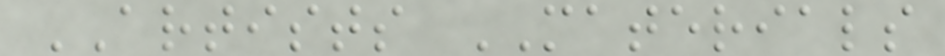ARTISTS MATERIALS
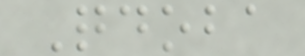Qdoba
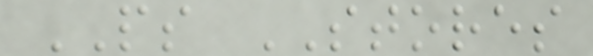PS STORES
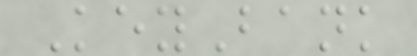KeyBank
